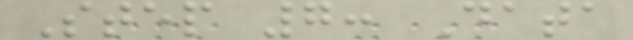Step 7: Data
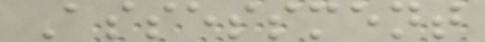Assessment
